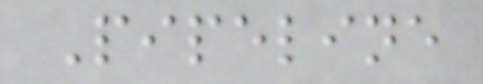Pipeline
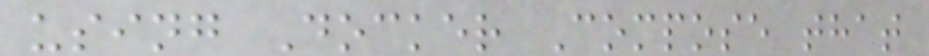using Docker Compose that
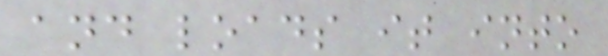and loads it into
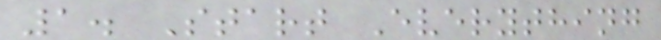1. Start Everything
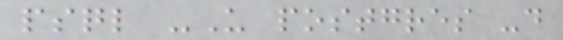psql -U postgres -d
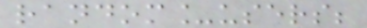random_users;
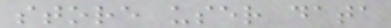store user data
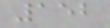152
